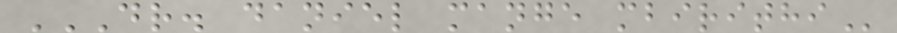DR. DANIEL MANGE MBIRITHI
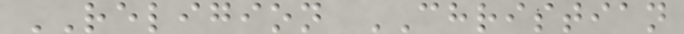RELIGION CHRISTIAN
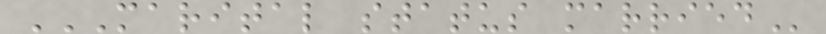MARITAL STATUS MARRIED
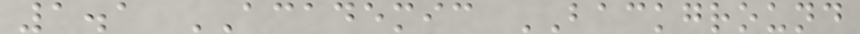1.1 ACADEMIC BACKGROUND
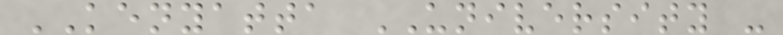KENYATTA UNIVERSITY -
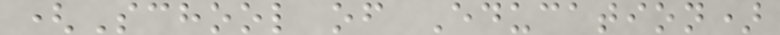(School of Education)
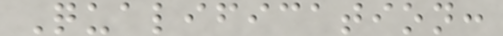Qualification:
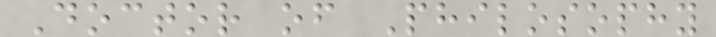Doctor of Philosophy
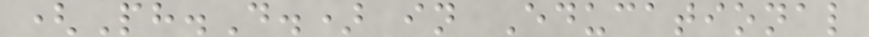(Ph.D.) in Educational
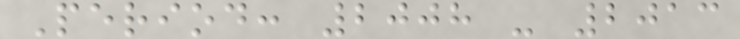Period: 2008 - 2013
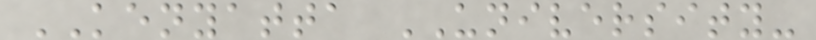KENYATTA UNIVERSITY-
